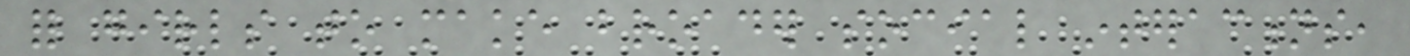for girls to make broader social interactions,
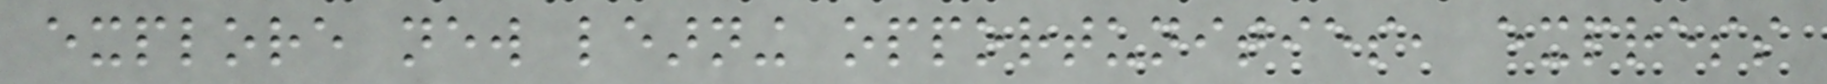explore new learning opportunities, express
